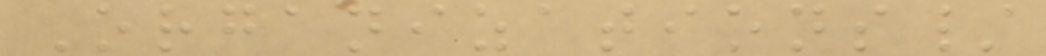Organizations/
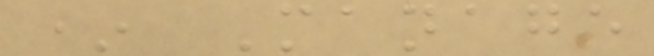* Manage
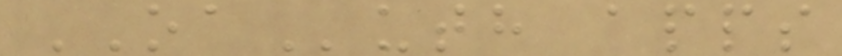OAuth apps
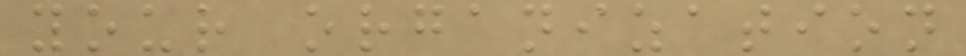your organization
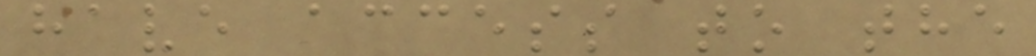have access to the
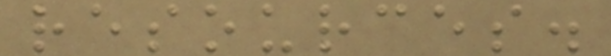resources.
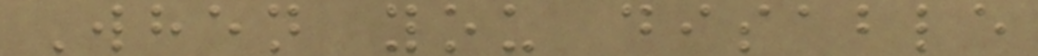When you disable
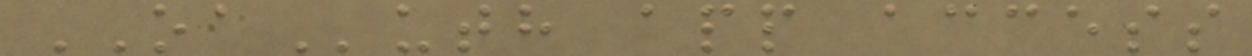OAuth app access
